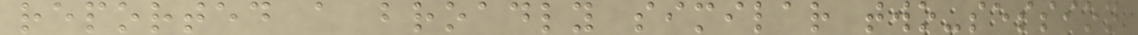reported a broadly similar two-session
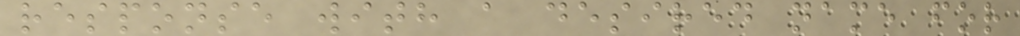response with a desired name for
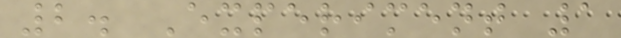2. Experiment 1
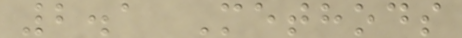2.1 Methods
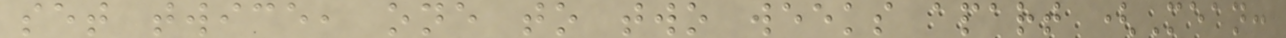set twice, one to two weeks apart (Mean:
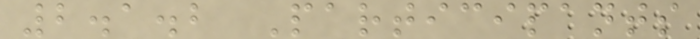2.1.2 Participants
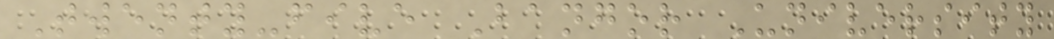Twenty-five Bangor University
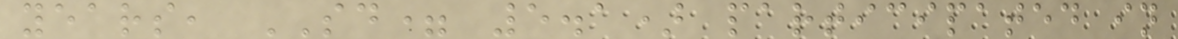years, SD= 5.1) participated in
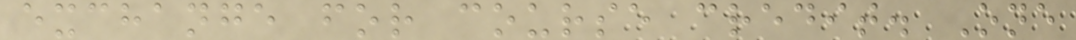exchange for course credit. One
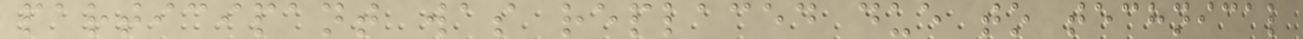participant was replaced due to technical
